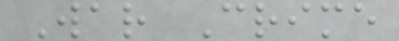War Crime
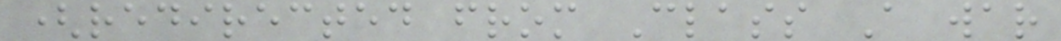(redirected from Class A war
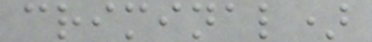criminal)
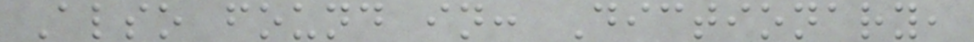Also found in: Dictionary,
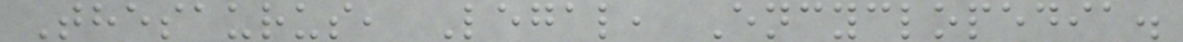Thesaurus, Legal, Encyclopedia.
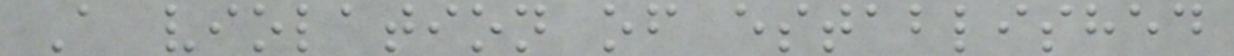A violation of established
